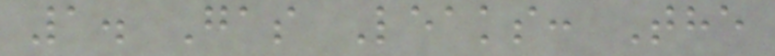1. Gas Leaks: The
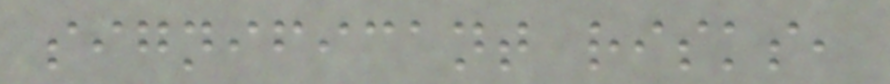significant risks,
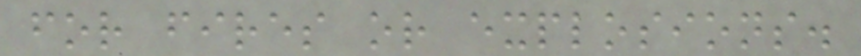for fires or explosions.
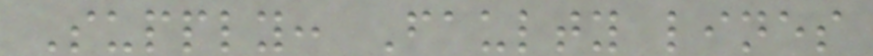Supply: Faulty lines
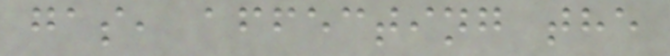gas, affecting the
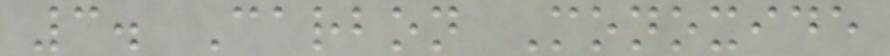3. Carbon Monoxide
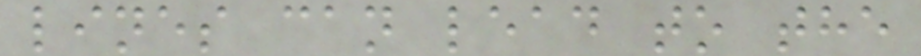lines can lead to the
